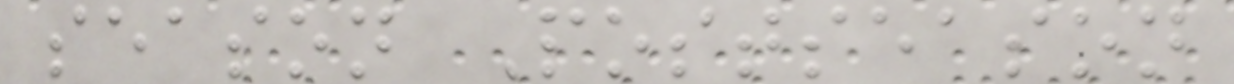season Postseason
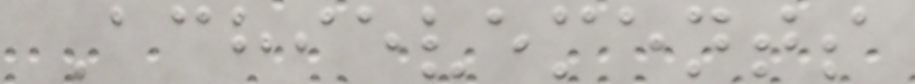Achievements
